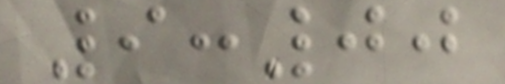9:00
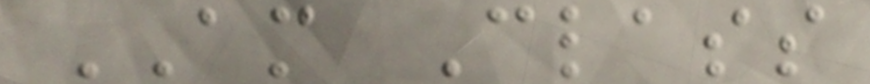AM Class
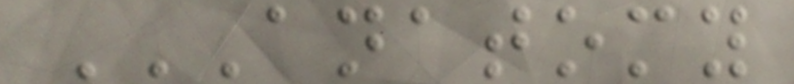ANATOMY
